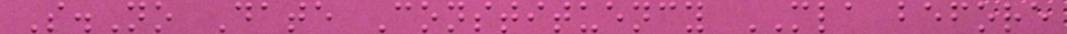S.No Date Constituency MLA before
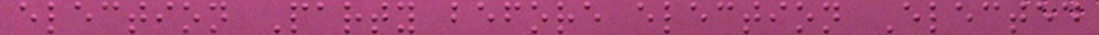election Party before election Elected
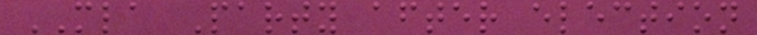MLA Party after election
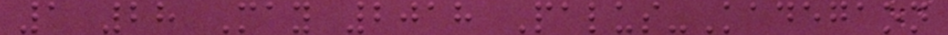1 28 May 2018 Palus-Kadegaon
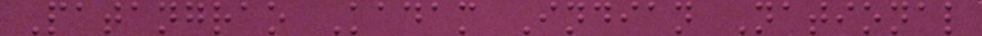Patangrao Kadam Indian National
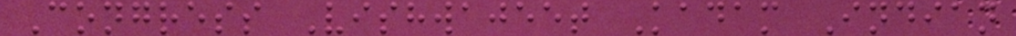Congress Vishwajeet Kadam Indian
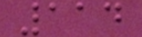114
